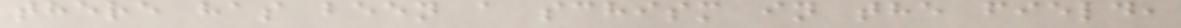there has been a schism in the field,
